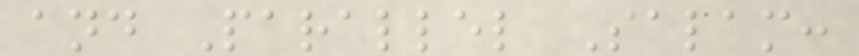and Parallel Salam:
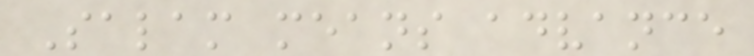Salam means advance
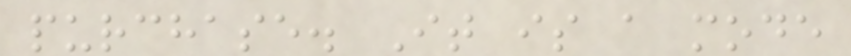purchase. It is a mode
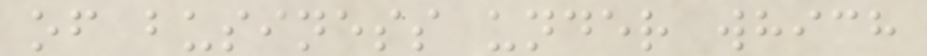of business under which
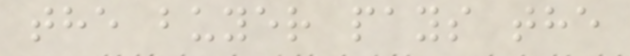the buyer pays the
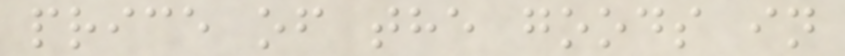price of the goods in
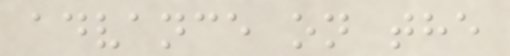advance on the
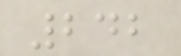242
